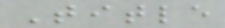Title
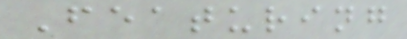Featuring
